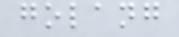golang
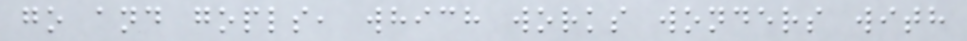go and gopls, which works wonders with
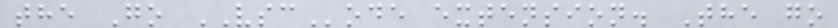the Go VSCode extension. The go
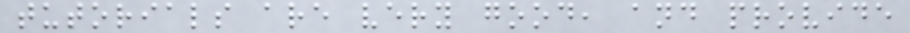tutorials are very good, and provide
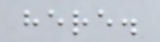here.
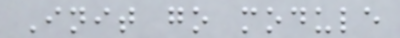Init go module
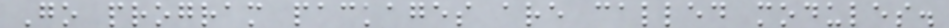Go program packages are called modules.
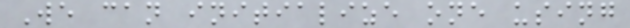We can initialize one using
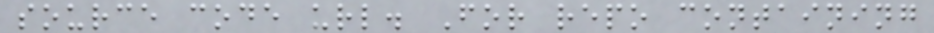source code url. For repo containing
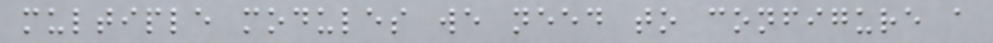multiple modules we need to configure a
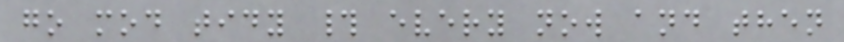go mod tidy # every now and then
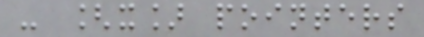- [x] pointers
